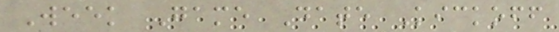Week Game Date Kickoff
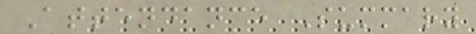Attendance Summary
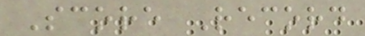Score Record
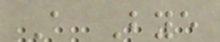A Bye
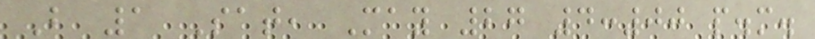B 1 Sat, May 27 4:00 p.m.
